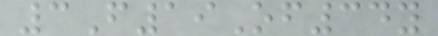3F19Of34y
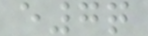e7q
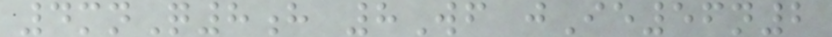4mnQ8h 8Wf jIe56n2
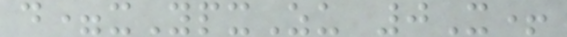d=xYpxZu 0X+
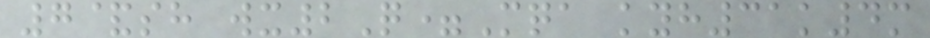7&sh wx2Q=Mqa kyh31k4m
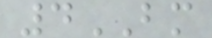4BM
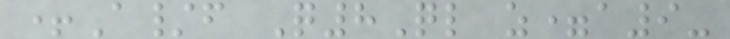+A/f Q8Ql z=a9-
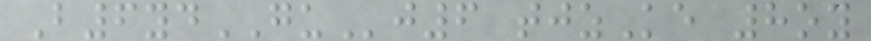B6ydGUj6 tjzKe 8oy
